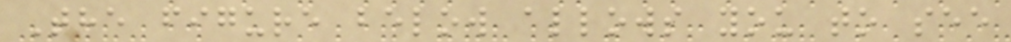The figure below allows you to see
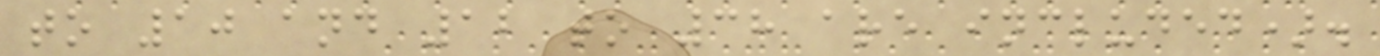to 10 and 12 to 38 are included).
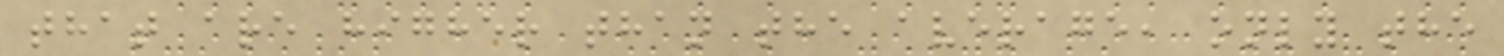that are higher than the average, only the
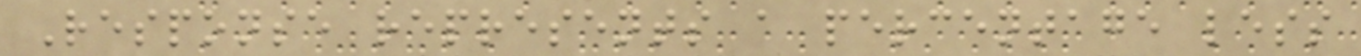Response represents a percentage less
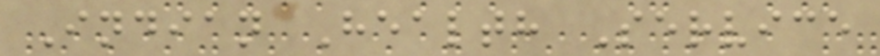Indian Health Service
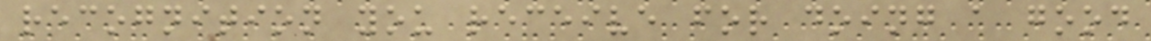recognition you receive for doing a good
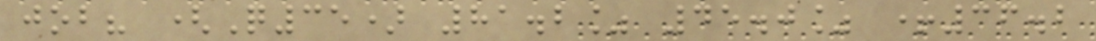job? (Q35) 81.2% 45.0% +36.2
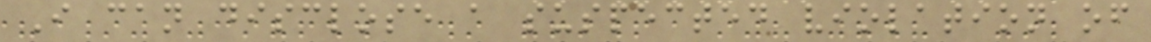I can disclose a suspected violation of
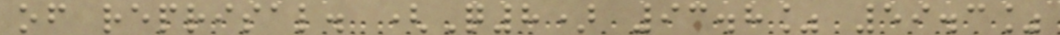of reprisal. (Q8) 93.8% 59.3%
